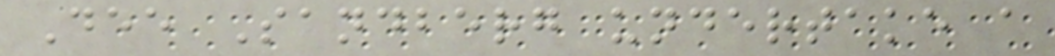Dee Sandberg undertake a
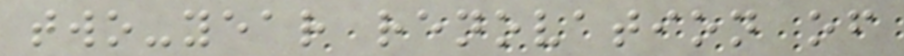two-year renovation of
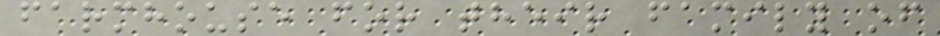farmhouse for their family of
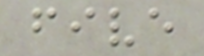five
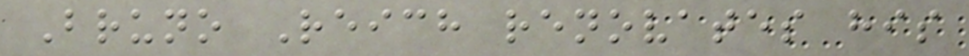Bruno Reich renovates his
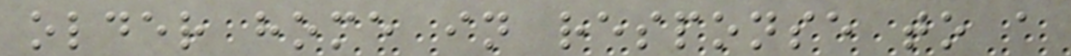older home in response to a
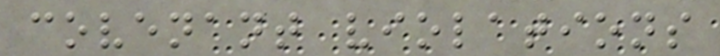covenant violations
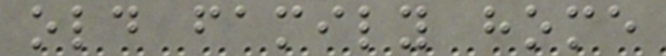old family home
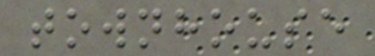townhouse
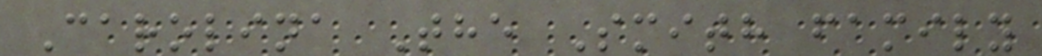Carolina The Smith family
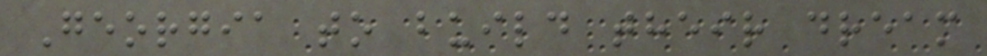Georgia to build their dream
